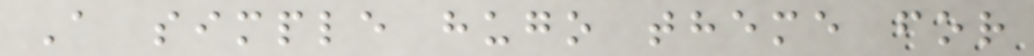A simple hugo theme for
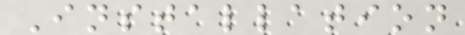Installation
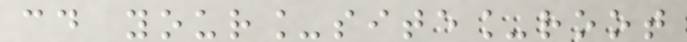cd your_site_root
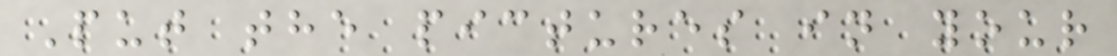Put the pictures in your
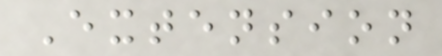Extension
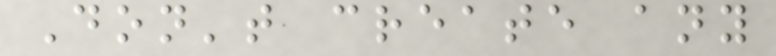Don't create any
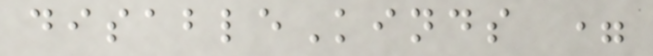disableKinds =
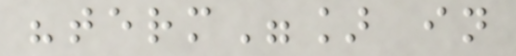"term"] in
